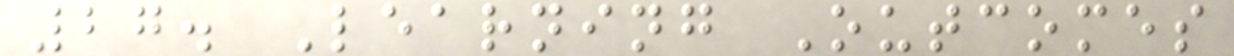27. Learning Outcomes
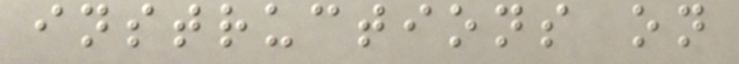instructions on
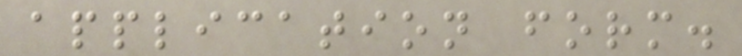application form.
